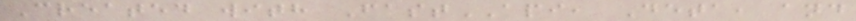Created with FastAPI, Deta, and
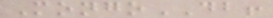MongoDB!
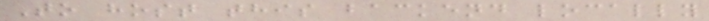To host this backend locally
